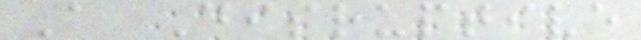A Disruptive
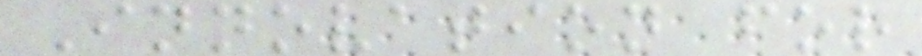Innovation for
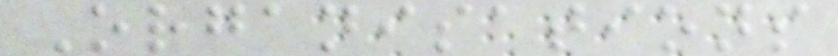Organisations
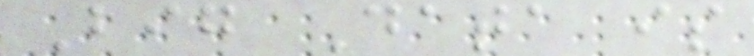Big Data is
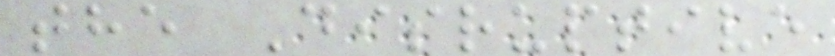the Disruptive
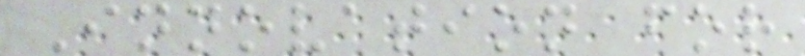Innovation for
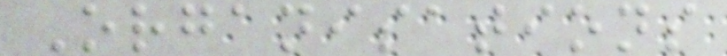Organisations
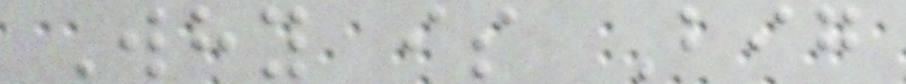Why is Big
